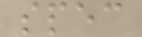spec
